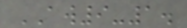AW9-1.
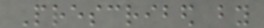Prescribed by
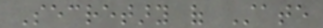Secretary of State
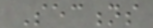Sections
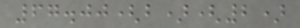67.00(b)(2)
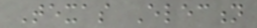Texas Election
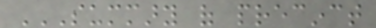SUMMARY OF PRECINCT
